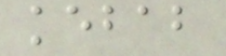kebab
